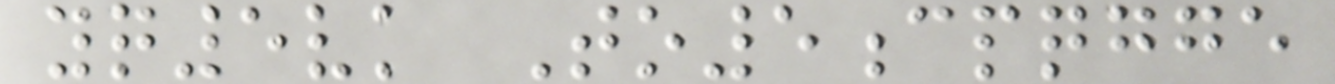yq5vk To5cpqgge
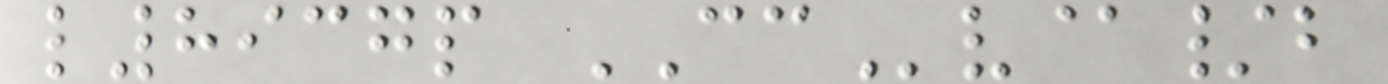l8937p CCv@/b
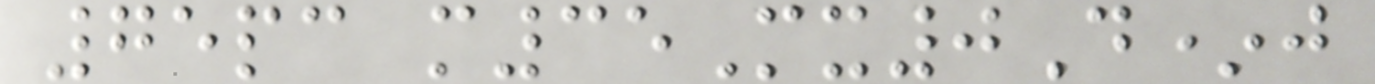75pc m35Mx0D*j
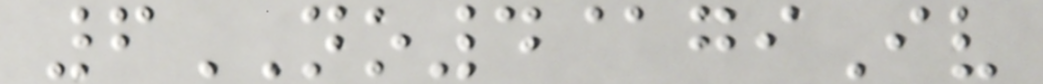6NO4@giIv
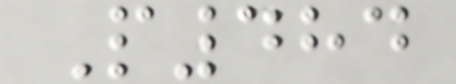P484
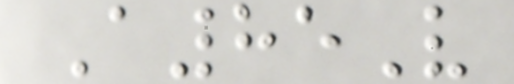A85V
